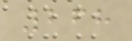268
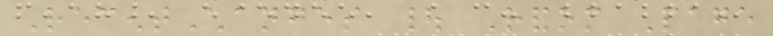RecentChanges | Random Page
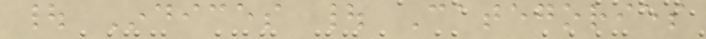| Indices | Categories
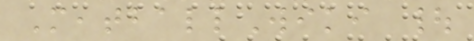MeatballWiki |
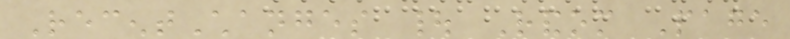RecentChanges | Random Page
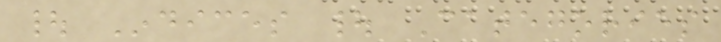| Indices | Categories
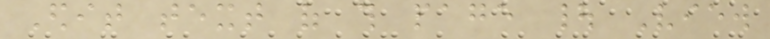Edit text of this page | View
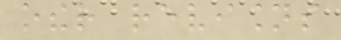other revisions
